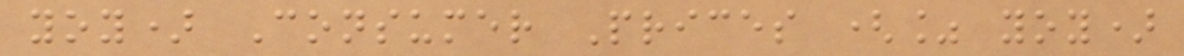yoy) Consumer Prices (% yoy)
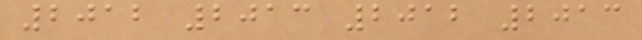2012 2013 2012 2013
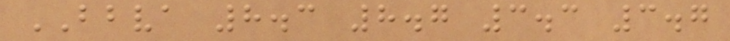BBVA 8.3 8.7 3.3 3.7
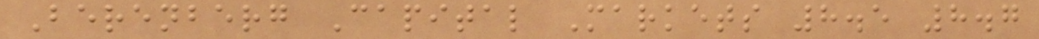Berenberg Capital Markets 8.5 8.7
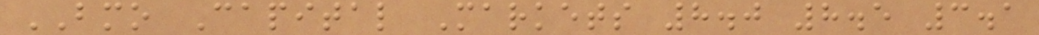BMO Capital Markets 8.0 8.5 3.1
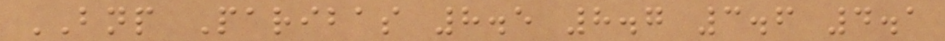BNP Paribas 8.5 8.7 3.6 4.1
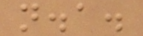n.a.
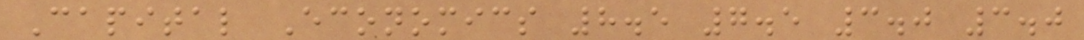Capital Economics 8.5 7.5 3.0 3.0
